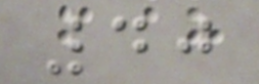40
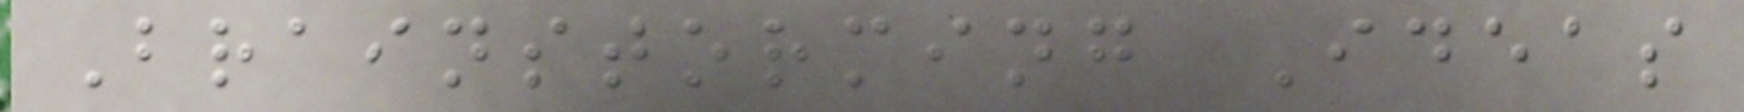Brainstorming Ideas
